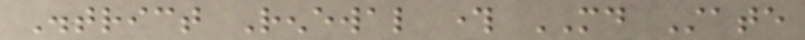District Renewal through MD State
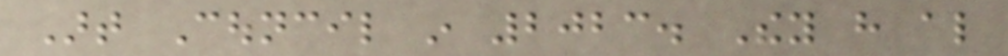Art Council in 2023. They have also
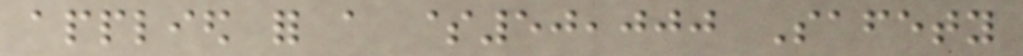applied for a $50,000 Safety
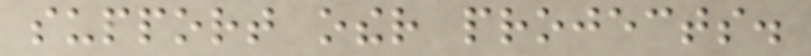support other projects.
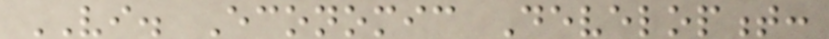VI. Economic Development:
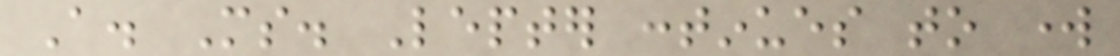A. Ms. Lepter continues to work
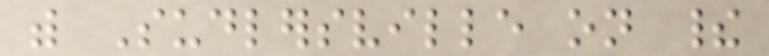with Sudlersville on their
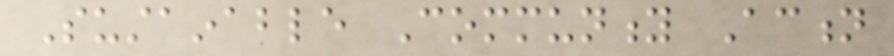Sustainable Community Action
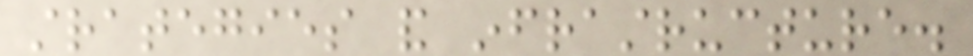strategies and infrastructure.
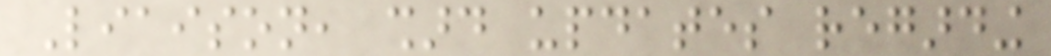Liaison, shard updates regarding
